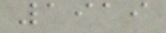1919
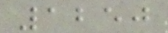1250
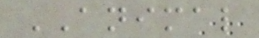ANIMAL
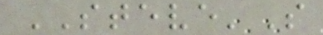STEVE'S
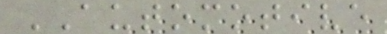AUTOMOTIVE
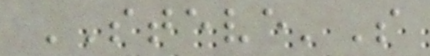STEVE'S
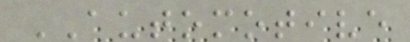AUTOMOTIVE
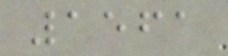1561
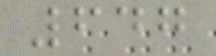647
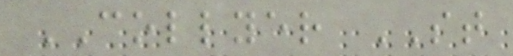COLLYER ST
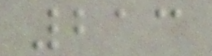213
